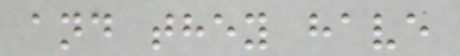and they have
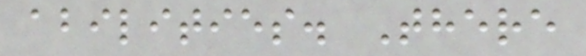abilities. There
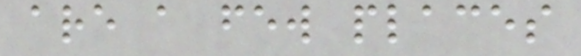are a few places
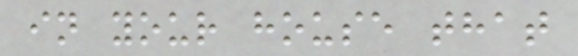in your house that
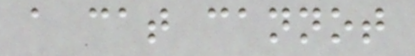a cat cannot
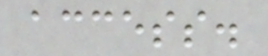access.
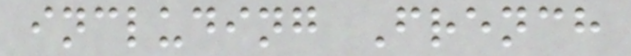including French
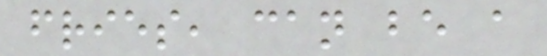fries, can be a
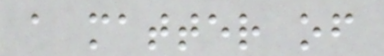a matter of
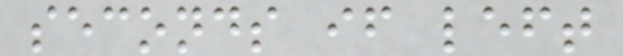seconds if left
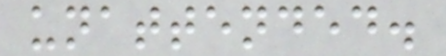unattended.
